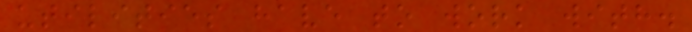utilities have to work with.
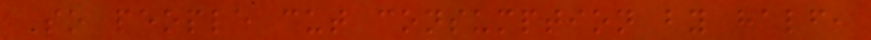So people cut consumption by half,
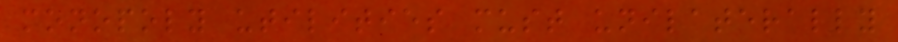monopoly utilities must unilaterally
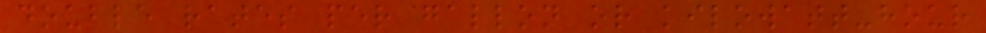double rates per gallon or kilowatt-hour
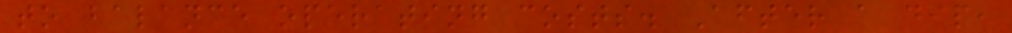to balance operating costs. After a dip,
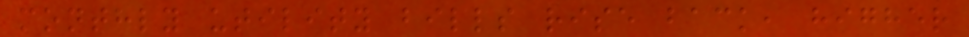monthly utility bills rise back, higher
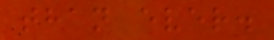than ever.
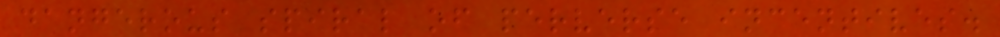dangerous spiral of perverse incentives.
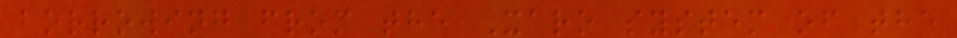borrowing from the Xaro system of the
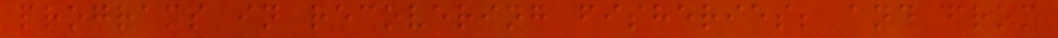programs in recovering fisheries; and from
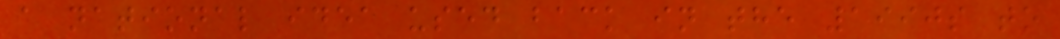a national idea used back in the 1990s to
